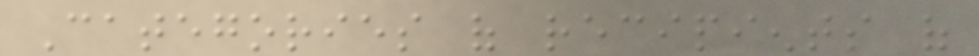Categories of recipients of
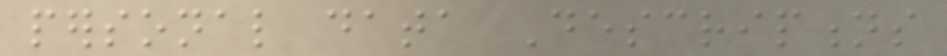personal data Descriptions
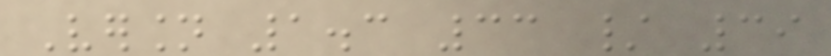Version 1.3 33 / 39
